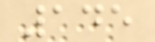145
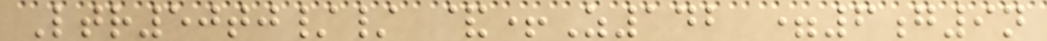Ltr50tj// &+Z142 =6g9n
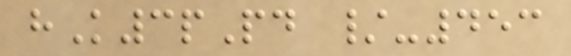hK3pPd /-453
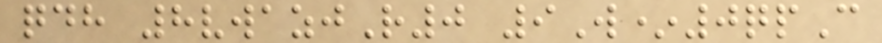qdh 8vwazjR0 9W*0qpC
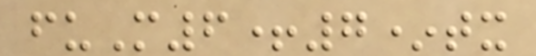fuM6+7*tx
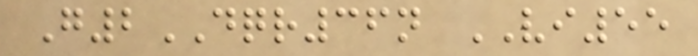G2DQR36n VI55
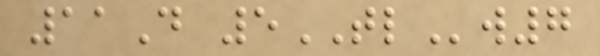11D 5TLw7
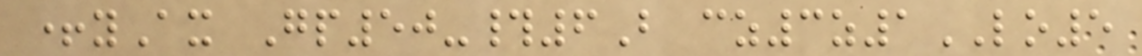+yAx Gp50-#6B cz3z1LO5
